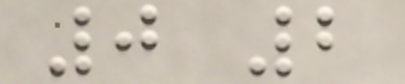0 2
